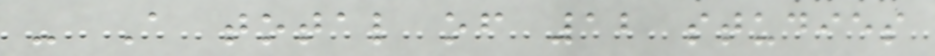- A total of 12 studies
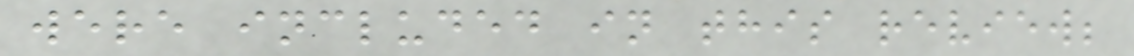were included in this review;
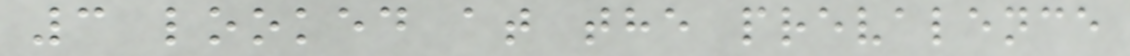3 looked at the prevalence
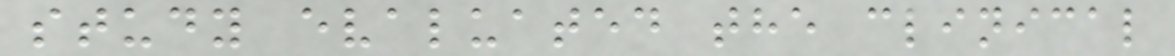study evaluated the clinical
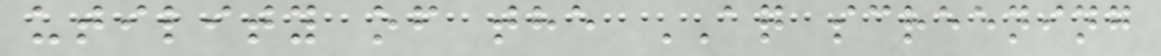utility of the AQ screening
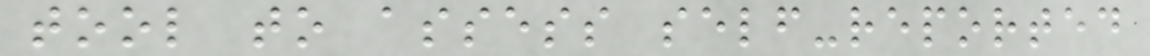tool to assess self-reported
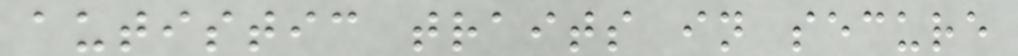autistic traits in secure
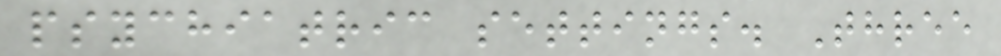psychiatric settings. Three
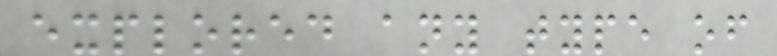explored any type of
